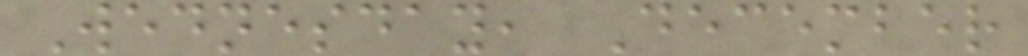Wednesday, December
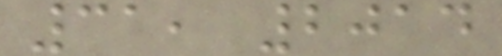31, 2014
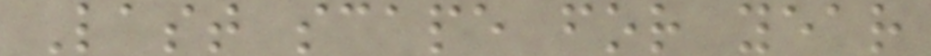Last scape for year
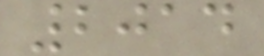2014
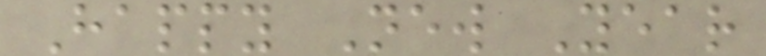Happy New Year
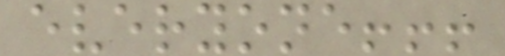everyone!!!
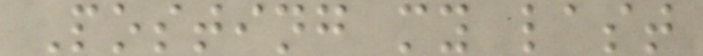Posting my last
